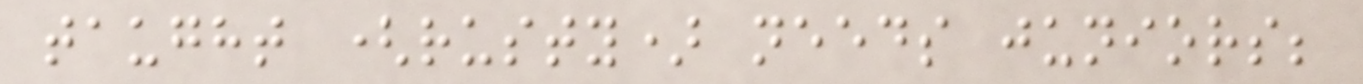taught (rusty) needs juniors;
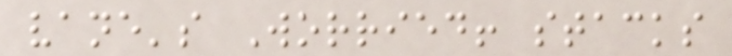vane's Worried! stacks
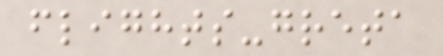flights-greta
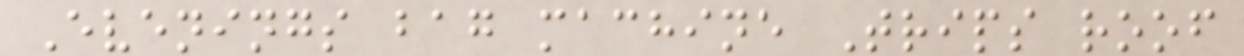Evenings bag machine Trips roof
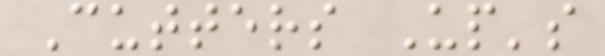Cutters Up's
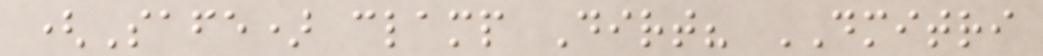(Safe) clamp Dirt? DMITRI
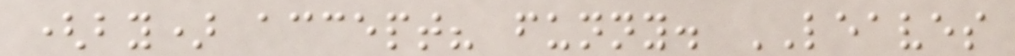(by) accept? funny. LEAVES
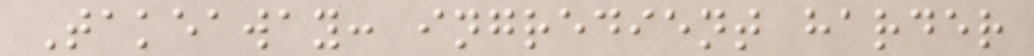Takeaway: ingredient harder
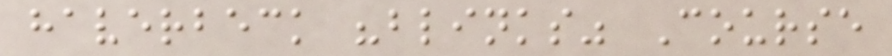haverbeck "blinks" Course
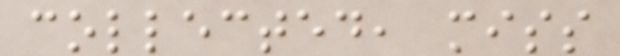collected, miss
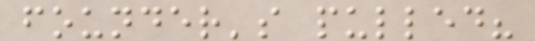founder's pulled?
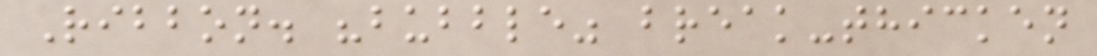Ribbon. "bubble" break-thicken
